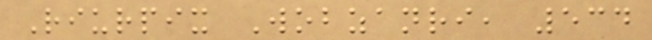Riurpix Wobzanri, 534
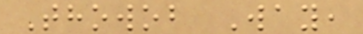Thowob Way,
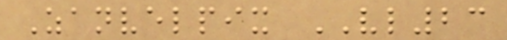Zanvelpix VL23
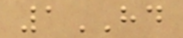1HD
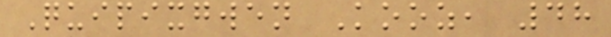Quipixgwen Kooz, 48
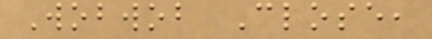Wobwob Close,
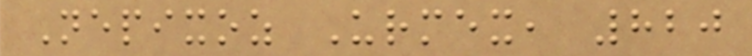Nepixoz Urmex, 820
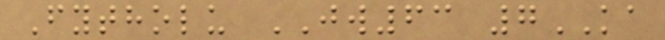Fytholu JW63 7KA
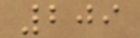209
